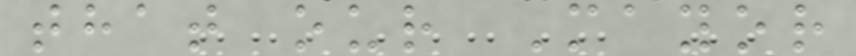that our Mayor
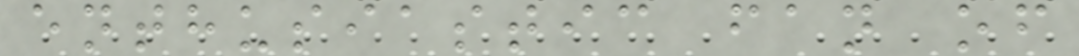enthusiastic fan of
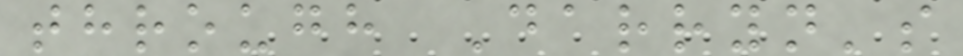through Darryn's
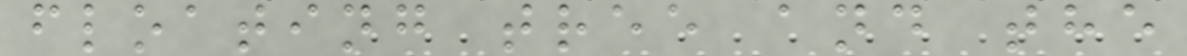floating tree and the
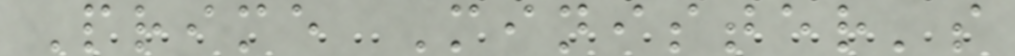Prime Minister's
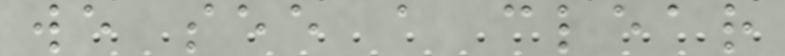we see a clear
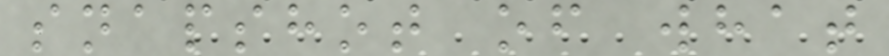snapshot of what
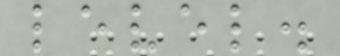level.
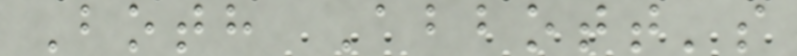Both Abbott's
